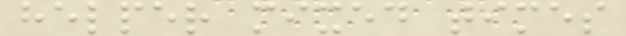helper mixed times
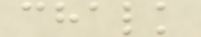chalk
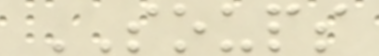SOUPS
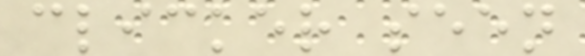clicker seen
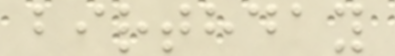birthday
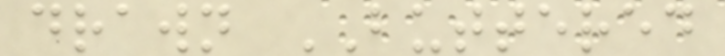drawn BUTTERED
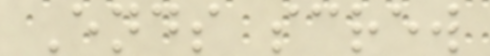Ends screw
